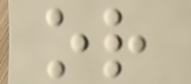or
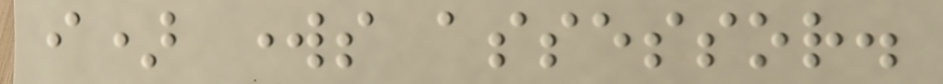i) works assessor.
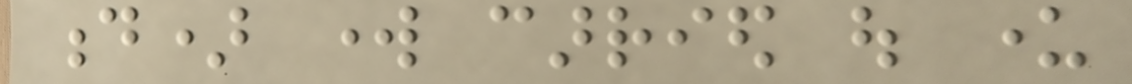d) work carried out under
